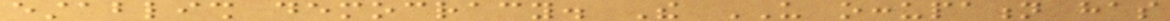establish democracy. The US occupation has
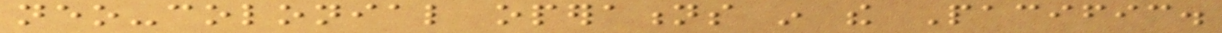neo-colonial operations in the Pacific.
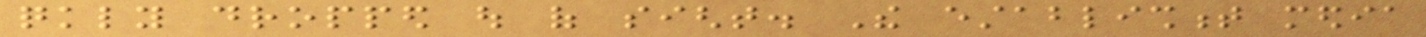quickly dropped out of sight. The establishment media
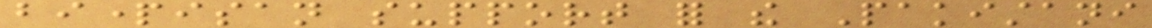bipartisan support for the Pakistani
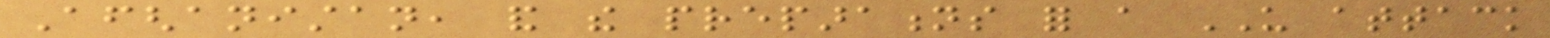Afghanistan, and the preparations for a US attack
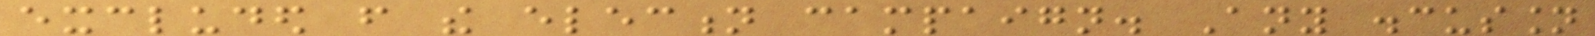excluded from the election campaign. Any discussion
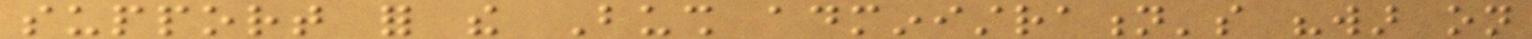support for the Bush administration's "war on
